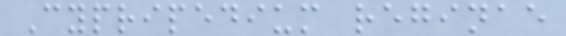Cypripedium reginae
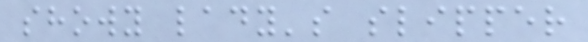showy lady's slipper
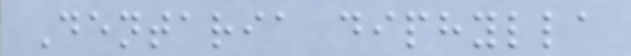Dentaria diphylla
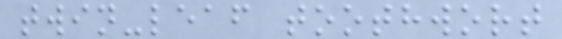twin-leaf toothwort
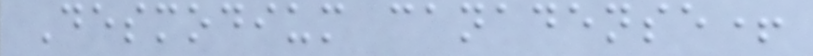Desmodium canadense+
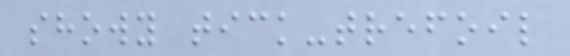showy tick-trefoil
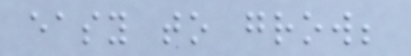easy to grow;
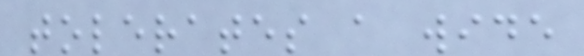tolerates a wide
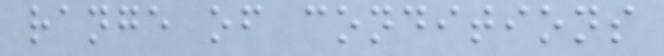range of conditions
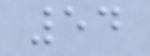54
